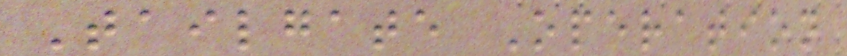Tailgate Operation
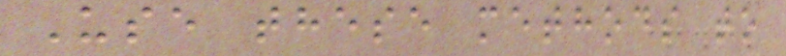Use these methods to
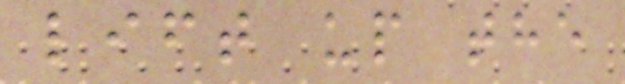lift up the
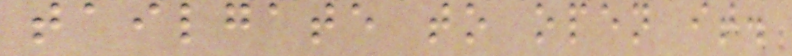tailgate to open it.
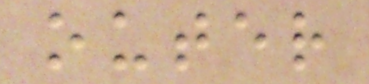outer
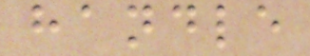handle
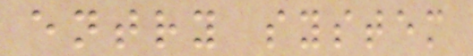entry system
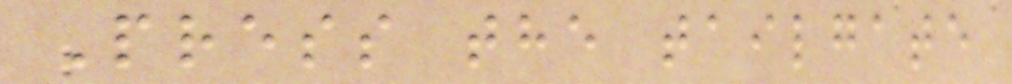Press the tailgate
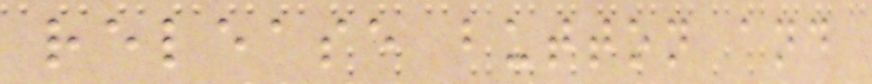release button and
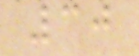30
